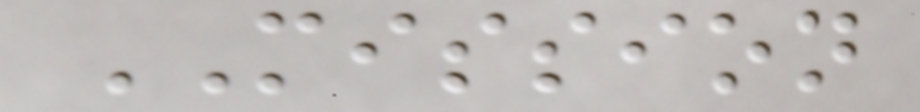MISSION
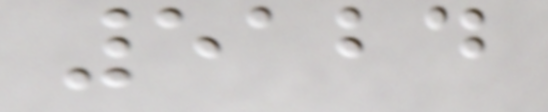5124
